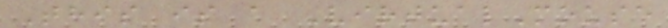This is a VirtualMouse
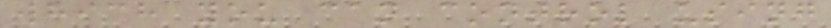which you can control using
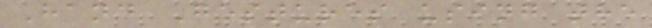Hand Gestures using the
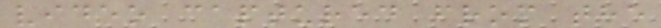video captured from the
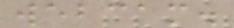webcam.
